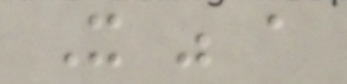It was a
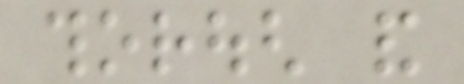thorough and
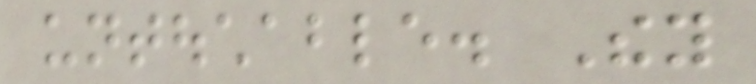untouchable. They
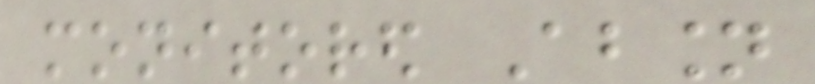monitored Absion
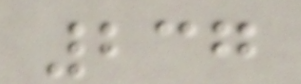237
